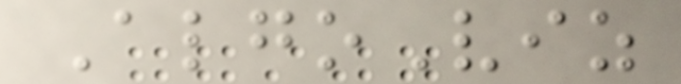AlgoViz
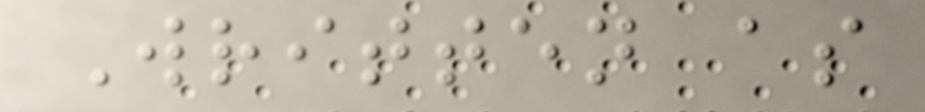Written as
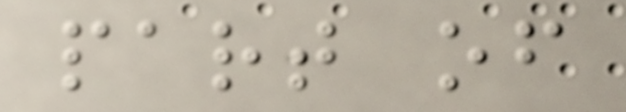part of
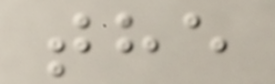the
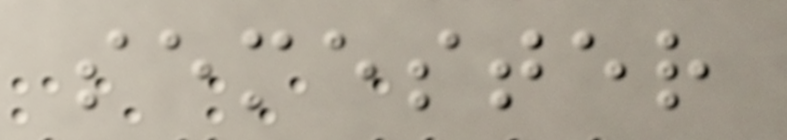semester
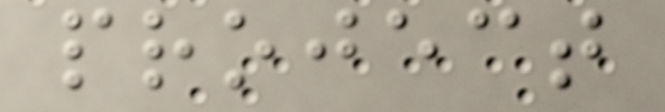project
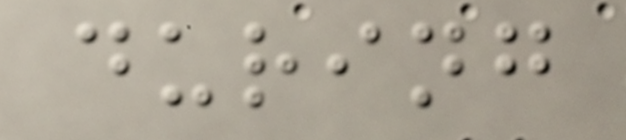during
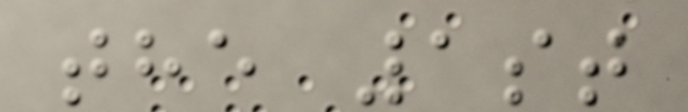the 1st
